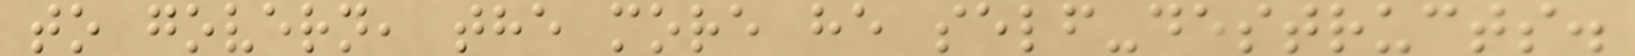to govern, the more he self-destructs.
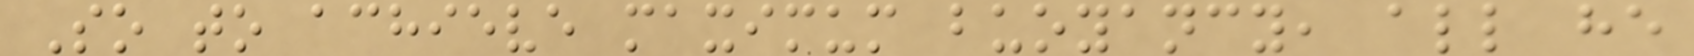So to achieve maximum buoyancy, all he
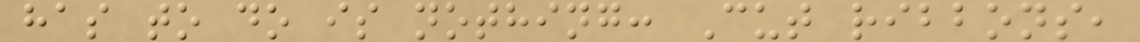has to do is nothing: Cut ribbons,
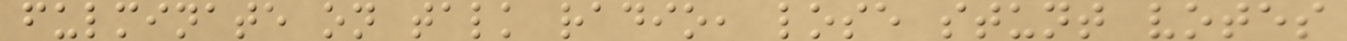fulminate on talk radio, lose stunt votes
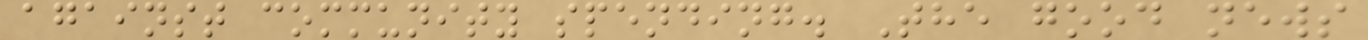against community spending. The good news
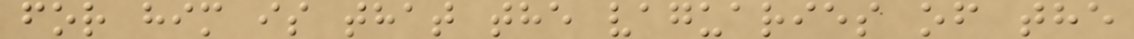for him is that the vaguaries of the
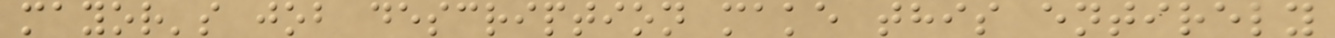mayor's job description make this entirely
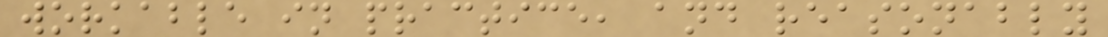workable in practice, and reasonably
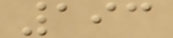193
